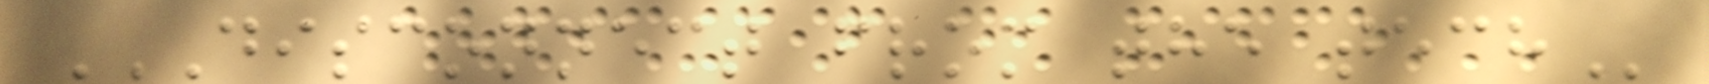DISCONNECT FROM THE TECH
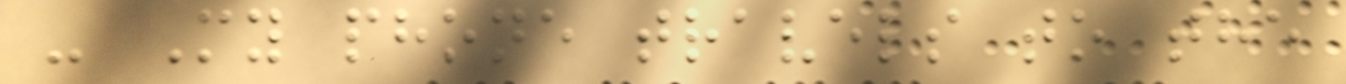- My phone travels to the
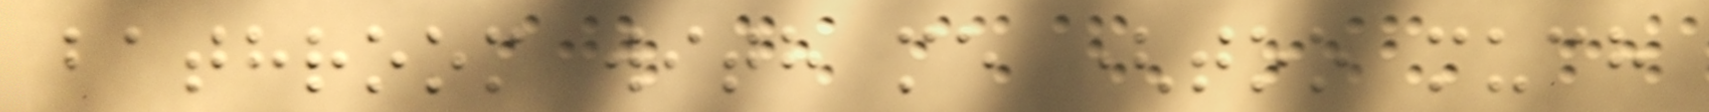bathroom with me (too much
